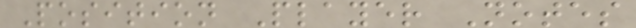Position Player Notes
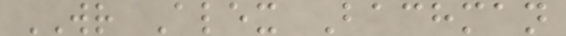WR Alex Bachman
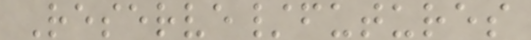Reserve/futures
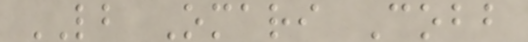LB Omari Cobb
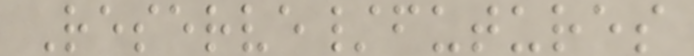Reserve/futures
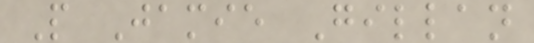P Jamie Gillan
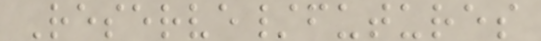Reserve/futures
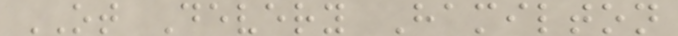OT Devery Hamilton
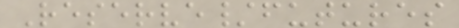Reserve/futures
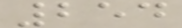254
